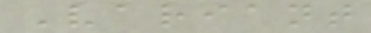Variant
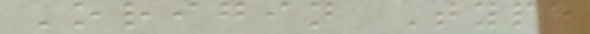Origin Type
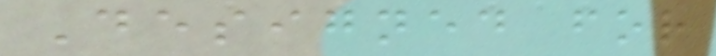Designed for
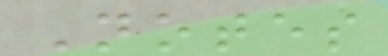Notes
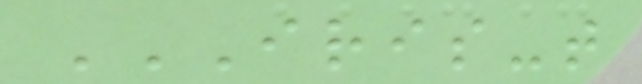IRIS-T
